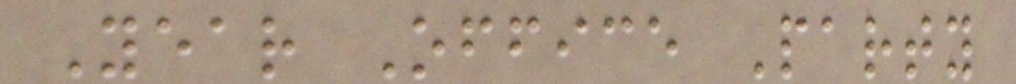Year Office Party
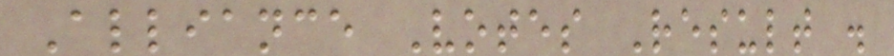Alliance Votes Result .
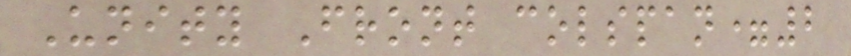Unity Front colspan=2
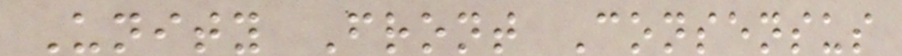Unity Front Consensus
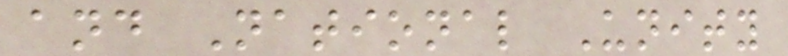and National Unity
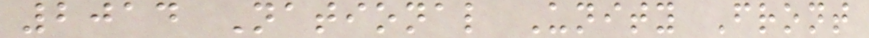2014 National Unity Front
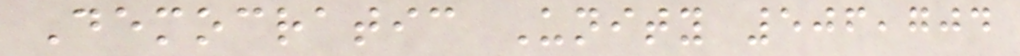Democratic Unity 506,704
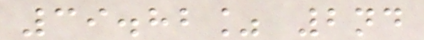39.82% 2nd
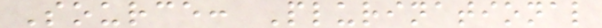Source: Plurinational
